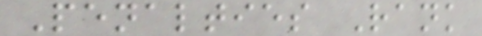Penalties Rank
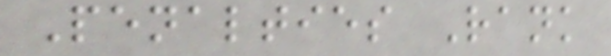Penalties Rank
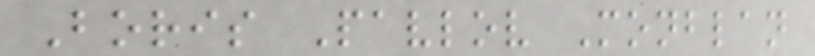Boris Pavlov Monblan
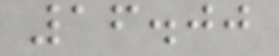16.00
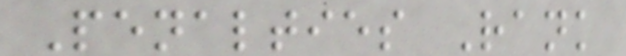Penalties Rank
